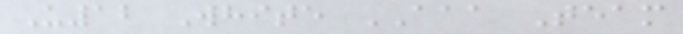U12 White AAA Team
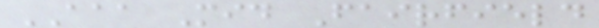AAA Mid Fairfield
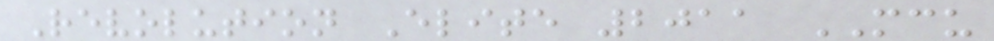Revolution Elite 2011 MCU
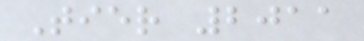Tier 2011
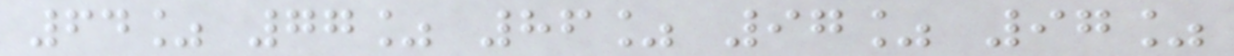64% 77% 86% 97% 97%
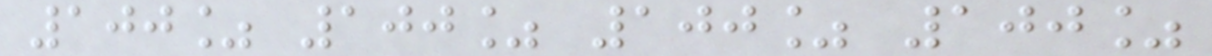100% 100% 100% 100%
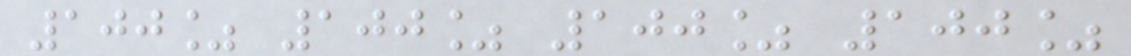100% 100% 100% 100%
